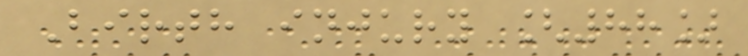Birth injury [88]
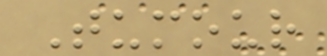Tumour
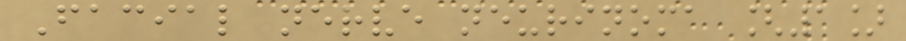Facial nerve neurinoma [1]
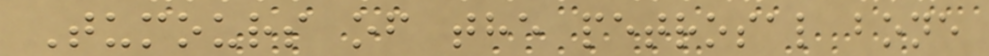Tumours of the petrosal bone
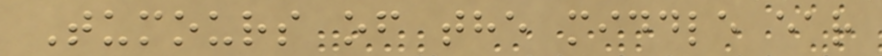Tumours of the middle ear
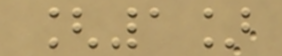[1]
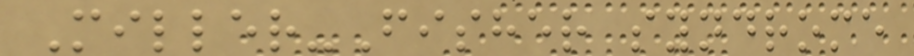Miller-Fisher syndrome
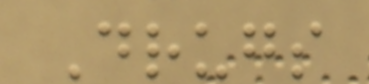Drugs
